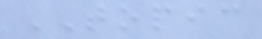TOPIC
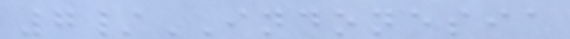7/INDONESIA
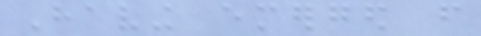Having emerged from
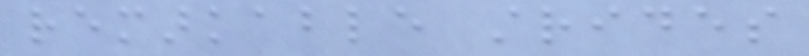remarkable strides
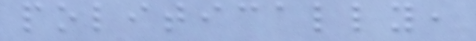politically,
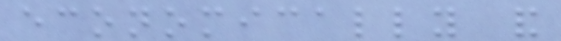economically and
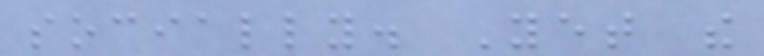socially. Yet the
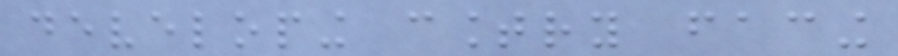developing country facing
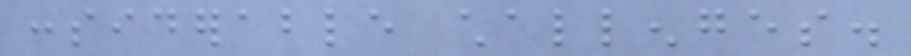considerable challenges.
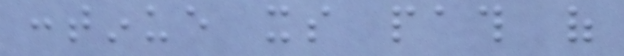continue its path of
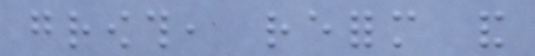growth, reform and
